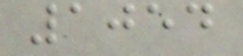1054
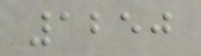1250
